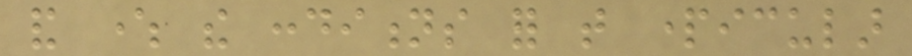and where the conditions for that particular
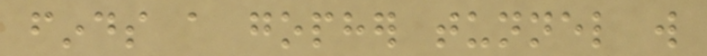finds a gopher tunnel will
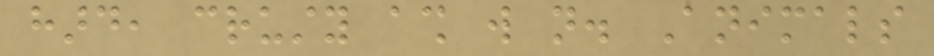hard, crusty ash will not. Animals
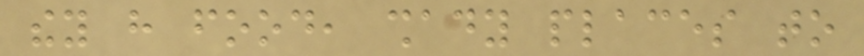they have food, shady places to
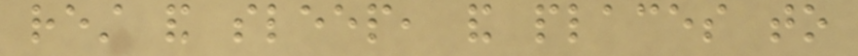rest and sleep, and places to
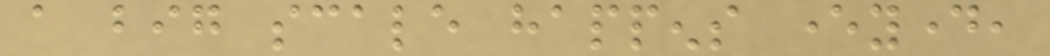a big scale happens everyday,
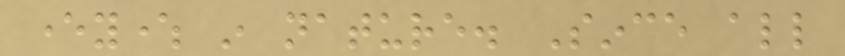everywhere in nature. Since all
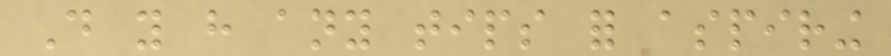Do you have any tips for aspiring
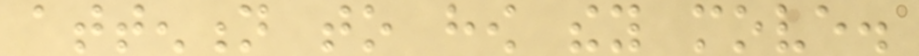attention to how they move.
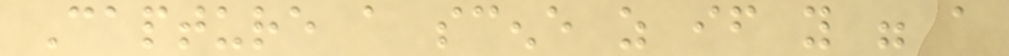Capture a scene as if you were a
